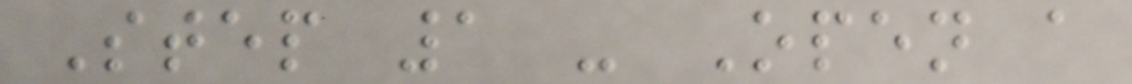Step 1 - Open a
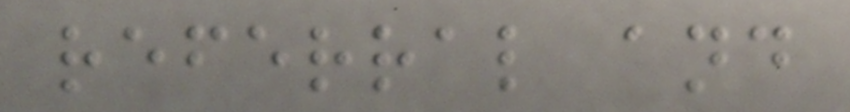referral and
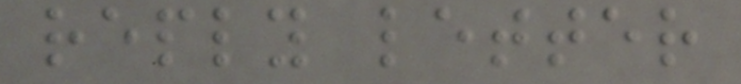reply letter
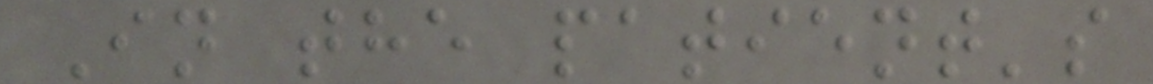In the patient's
